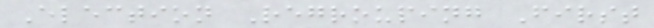Election Regrouping First
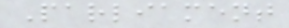Parliament
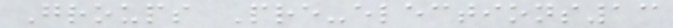Groups Pre-elections13
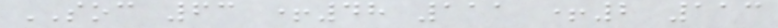SOC 63 +48 111 +2 113
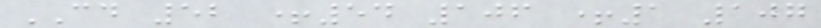CD 52 +54 106 +1 107
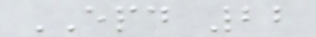EPD 22
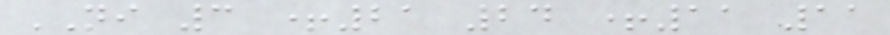NI 3 +21 24 +11 11
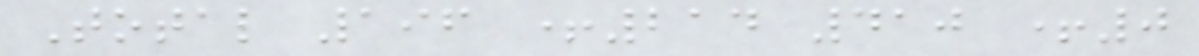Total 196 +214 410 +0
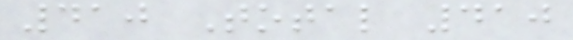410 Total 410
